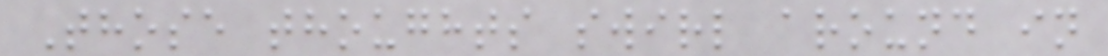Those thoughts swirl around in
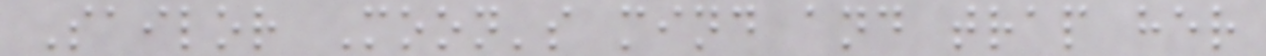Sailor Moon's mind and trap her
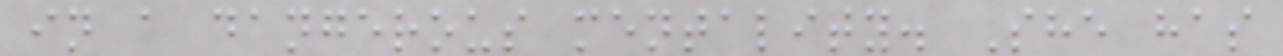in a dangerous mentality. She has
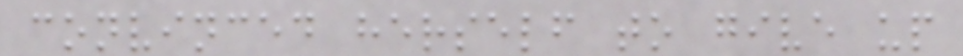convinced herself to give up
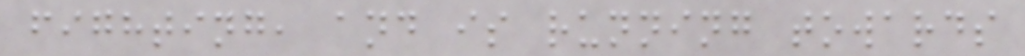fighting, and is running towards
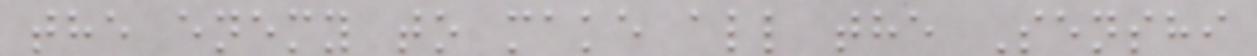the enemy to make all the Senshi
